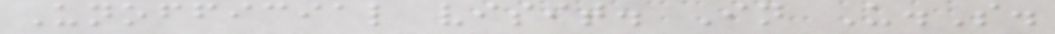Unofficial visit. In U.S.
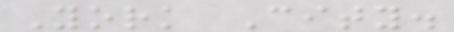York City.
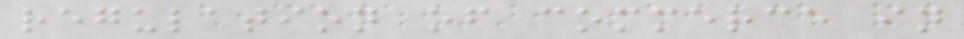regulation of commerce in
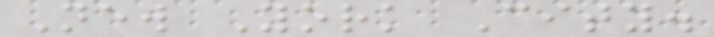New York City.
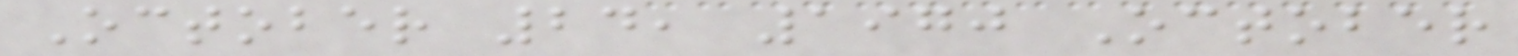October 24, 1970 October
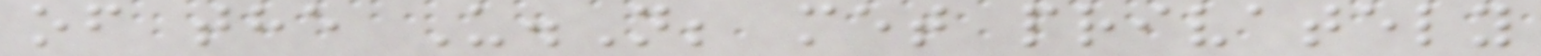of the U.N; met privately
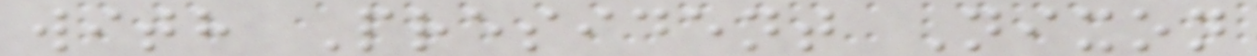with President Nixon
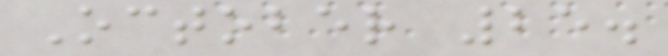October 25.
